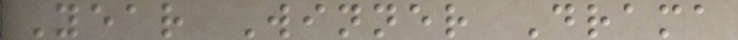Year Winner Drama
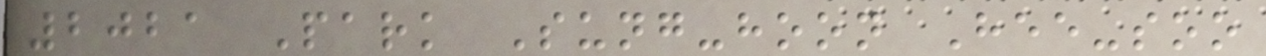2021 Park Sung-hoon Hee-soo
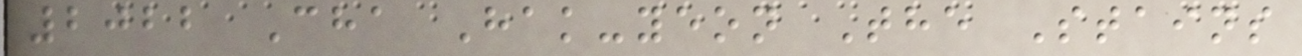2022 Cha Hak-yeon The Stains
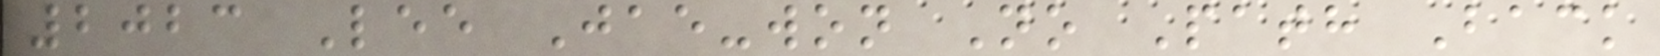2023 Lee Jae-won No Path Back
